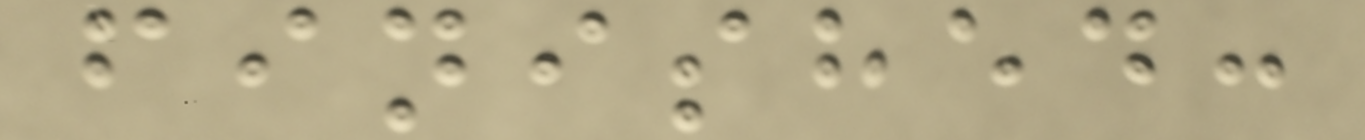finished:
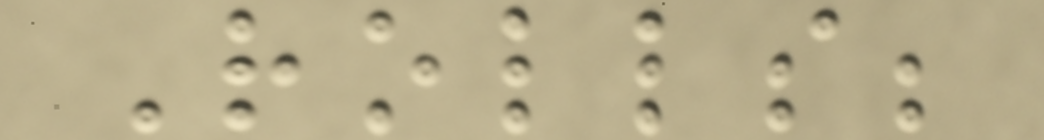Rolls;
